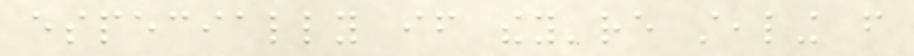especially if they're stealing from
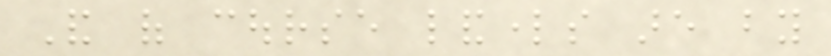And of course landlords are by
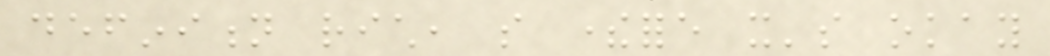definition rich, so therefore it's okay
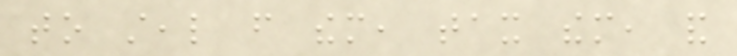to steal from them, tax them, and
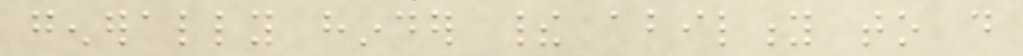generally hinder their ability to do
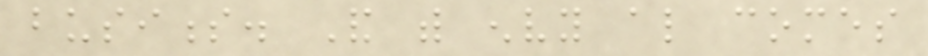business. And with envy also comes
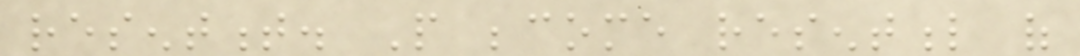resentment. People become resentful of
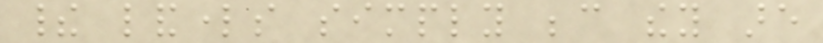their landlords simply because they are
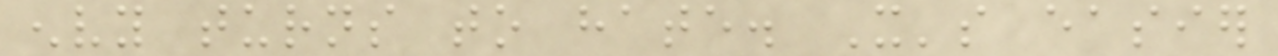envy turns to hate. It's easier
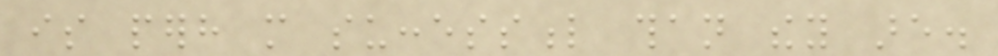is perhaps more successful than they are.
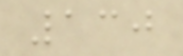130
